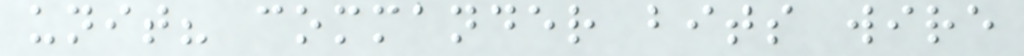unit? commander bits wire
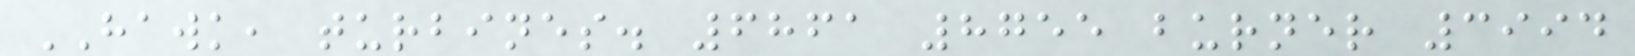HAWK, turbines. 6861 8755 burner 3994
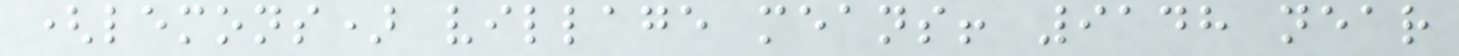(lemons) village means! 9148 near
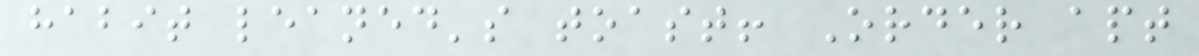habit leaned's toast! Order apt
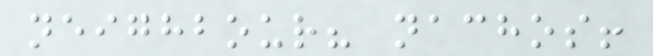neighbour? nachos!
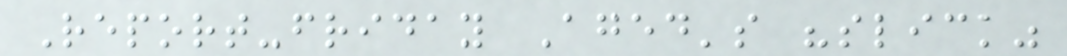Report-friday Aged's "slick"
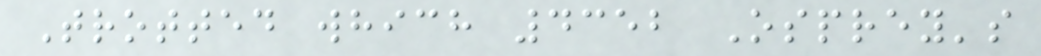Trotted which 4352 Osprey's
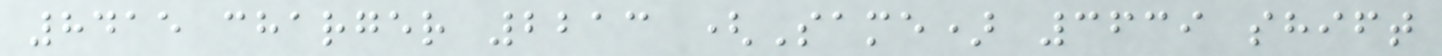8415 charger 2213 (Same) 3639 shift
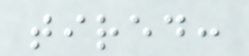tired:
